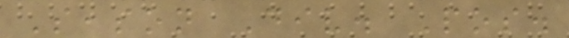Season Div. Pos.
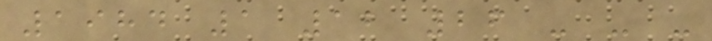1984 1 12 26 - - -
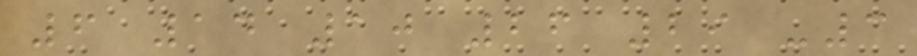6 14 10 26 29 -3
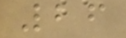26
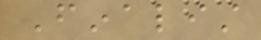Finalist
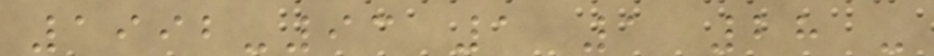1992-93 1 1 28 -
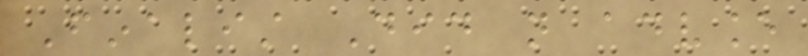Finalist Did not advance
